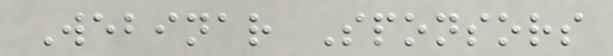Webinar Sponsors
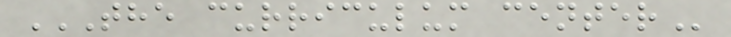THE CURRICULUM CENTER
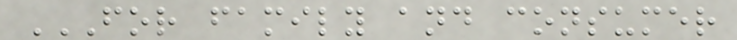FOR FAMILY AND CONSUMER
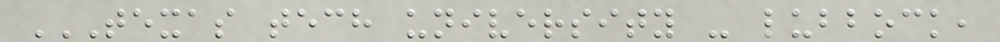TEXAS TECH UNIVERSITY - LUBBOCK,
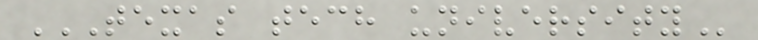TEXAS TECH UNIVERSITY
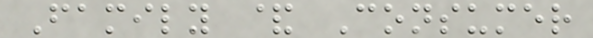Family & Consumer
